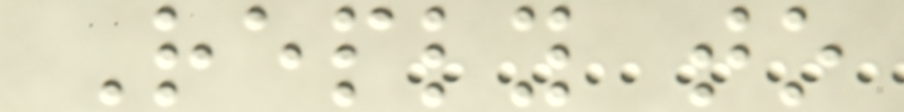Reply to
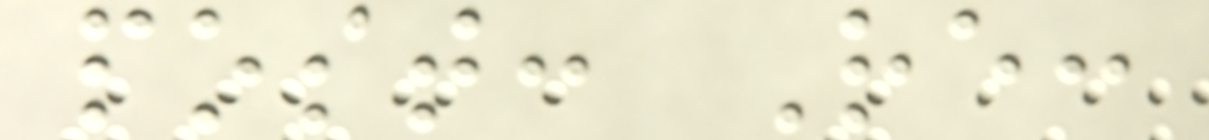post: Re:
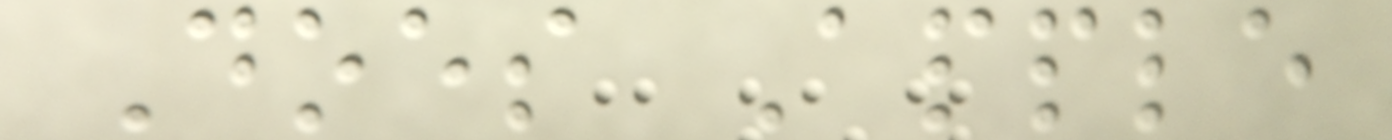Does Apple
